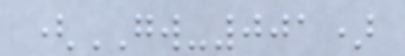(GW-001)
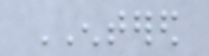ENTERED
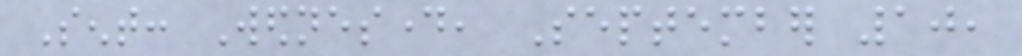Sent: Wednesday, September 10,
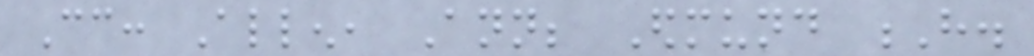Cc: Allen, Ann; Edmund H.
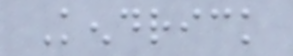Kendrick
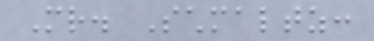Mr. Schmaltz:
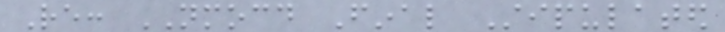Re: NMOCD Final Stipulated
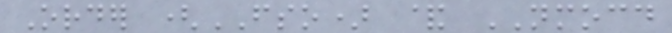Order (FSO) & NMOCD
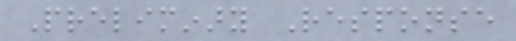Preliminary Response
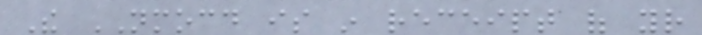The NMOCD is in receipt of your
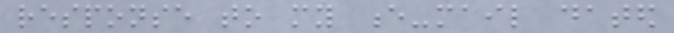response to my e-mail dated
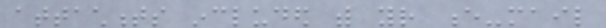attachments included with your e-mail
